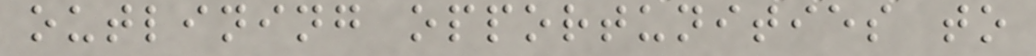outlining opportunities to
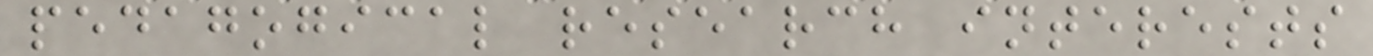pedagogical research interests
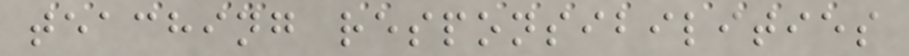teaching responsibilities
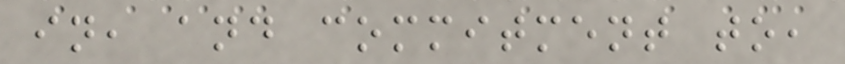in, and commitment to,
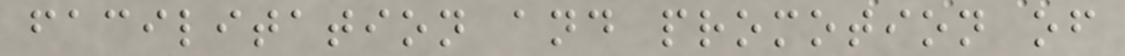facilitation and promotion of
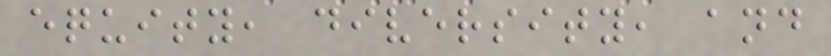equity, diversity, and
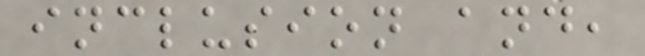inclusion and,
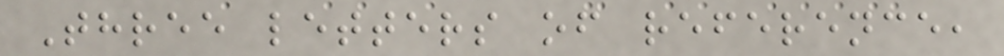Three letters of reference,
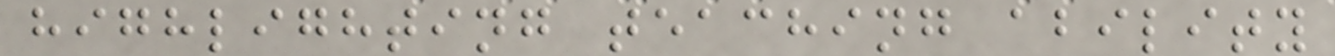highlighting teaching ability
